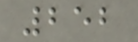252
